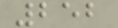252
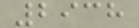2938
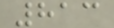813
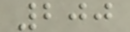200
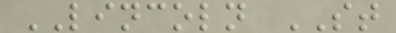LINCOLN ST
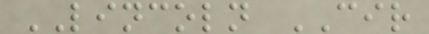LINCOLN CIR
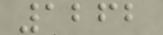1262
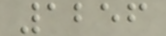1256
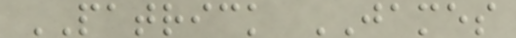PATRICK JAMES
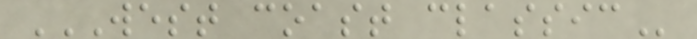WEST COAST CLASSIC
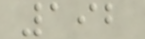192
